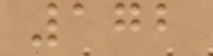172
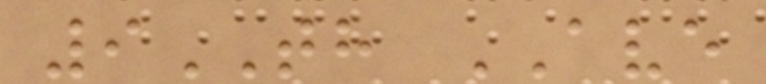9TH AVE
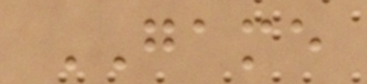GAME
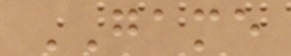GAME
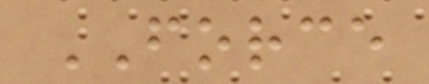FORCE
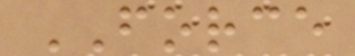FORCE
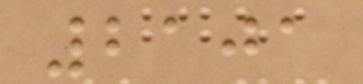2101
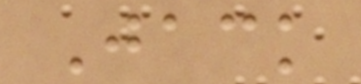Jack
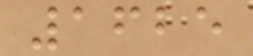1625
